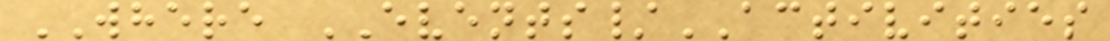WHERE EVENTS/ACTIVITIES
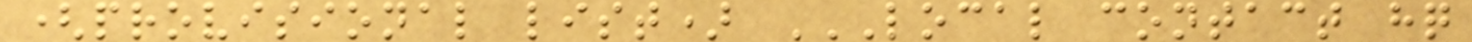(provisional list) LOCAL CONTACT HQ
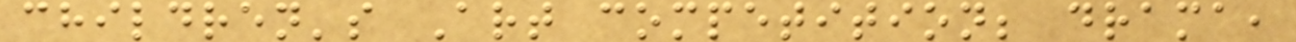children's Art competition; drama,
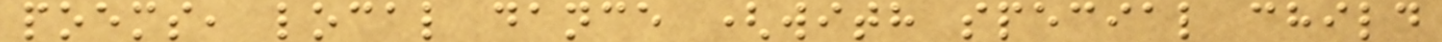poems, local dance (with special child
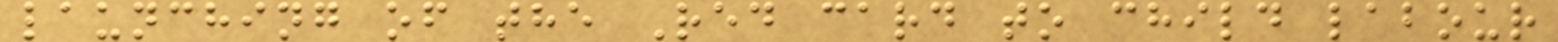launching of the Red card to child labour
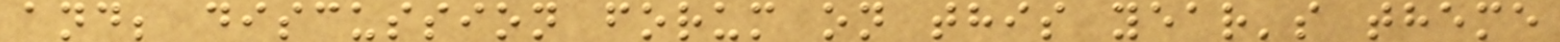and; discussion forum on this year's theme
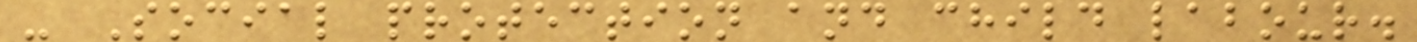- Social protection and child labour.
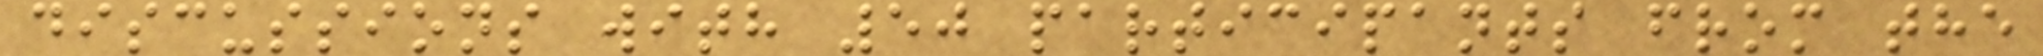discussions with 50 participants from the
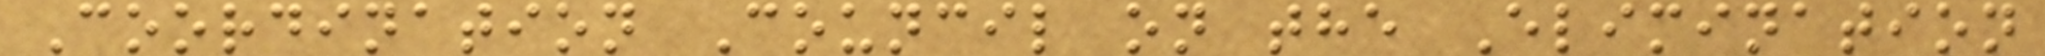Coordination Council on the Elimination
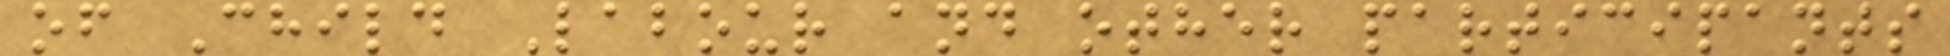of Child Labour and other participants
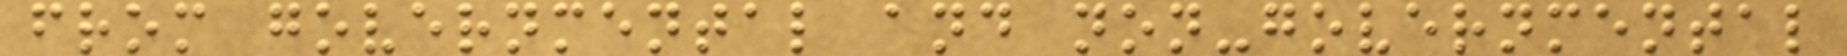from governmental and non-governmental
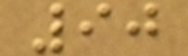90
